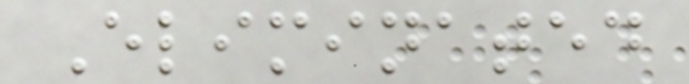Eliminated
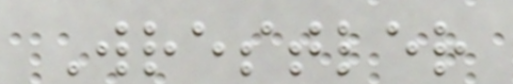Wrestler
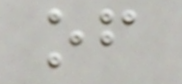of
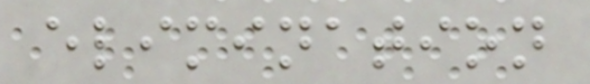elimination
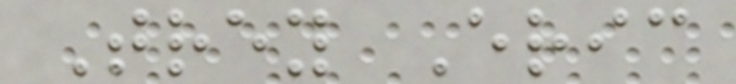Trey Eric
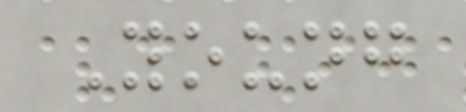Young
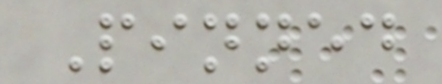Pinned
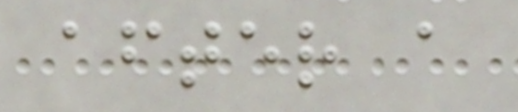after a
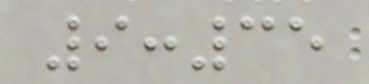9:35
